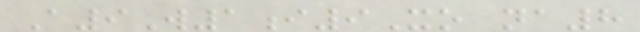A9W1i9Xo na8
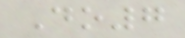Do7
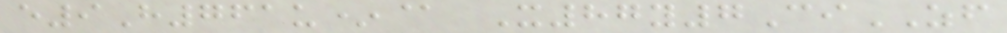e9H761u*@ X87y7CiZF
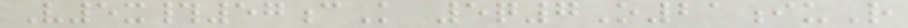V5x#57cK 5q7O21iuR
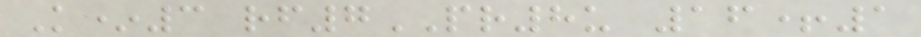K*3 rf7PR8u 16+1
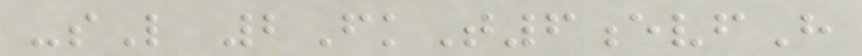-sL 2FkT6evfH
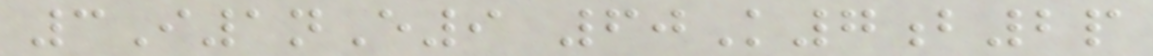3I1nE9 60K7b2p
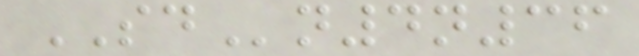SDn4n36
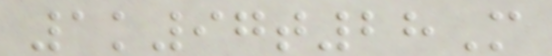1k97t28M
